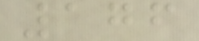176
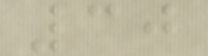30
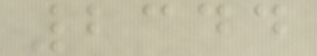2344
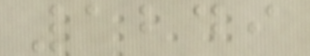1249
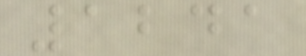1241
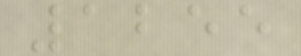1255
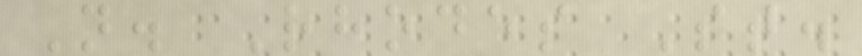N. Rhodes St.
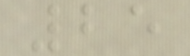25
